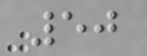50
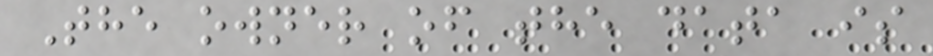The owner of the data is
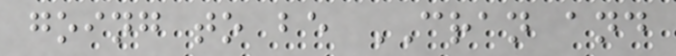going to be CRAN and
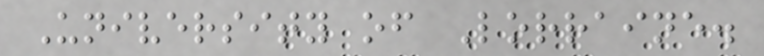University of Lorraine.
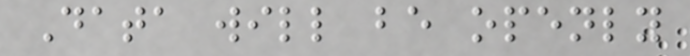Data will be openly
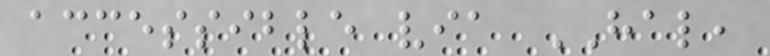accessible via HAL,
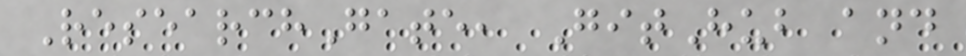ResearchGate, GitHub and
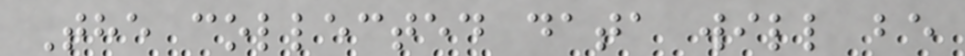The collected data will be
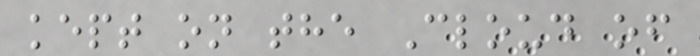kept on the Cloud of
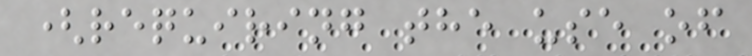(requiring the use of
